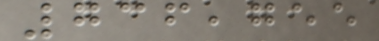736,755
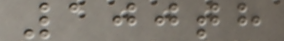100th
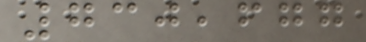730,677
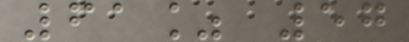61% 57
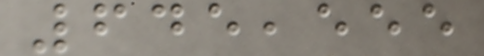645,555
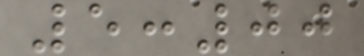5:00
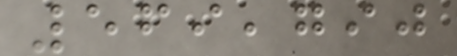569,790
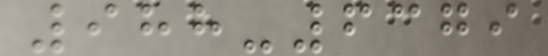988-6379
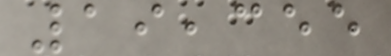19,355
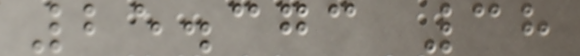25.373 38
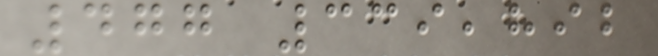477 339,892
